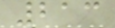213
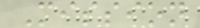Mission
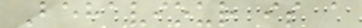Behaviour is a
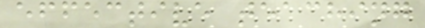effective teaching
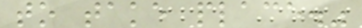to take place."
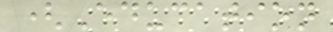(Education
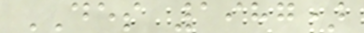DES 1987)
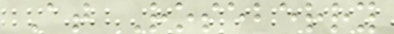At Roseberry
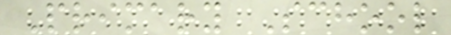Primary School
